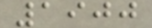1900
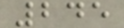245
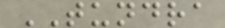TUNDRA
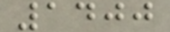1400
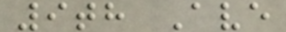9th Ave
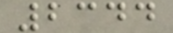2344
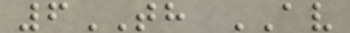6TH AV
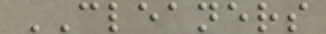CLEANERS
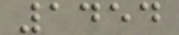1454
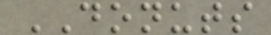DONUTS
